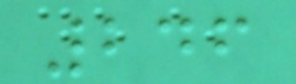246
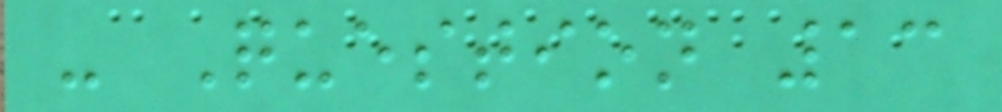- Question 13
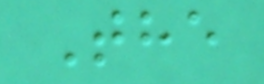The
